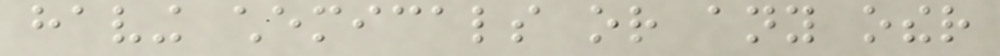having chemicals or any other
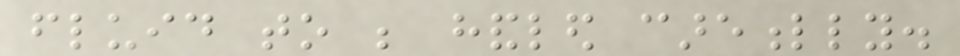fluid to be handled carefully.
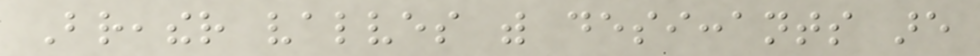Breather valves with desiccants are
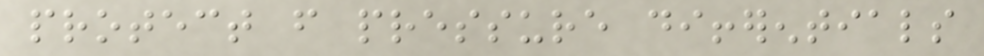protect from pressure differentials
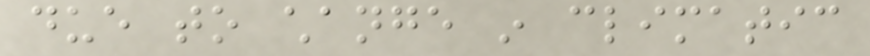due to change in climatic
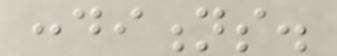conditions.
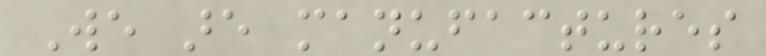We are manufactures
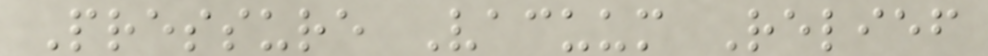Pressure Vacuum Relief
